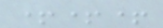+++
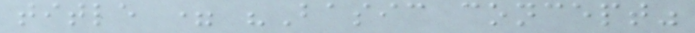title = "Basic concept"
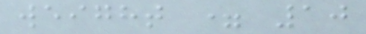weight = 10
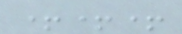+++
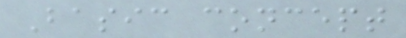Basic concept
